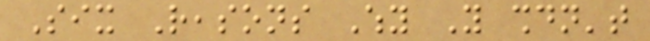Six Reasons Why You shouldn't
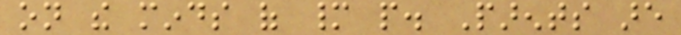on the minds of many people. Parents are
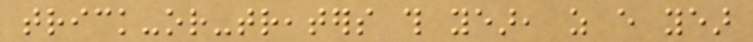trick-or-treaters this year, as every year
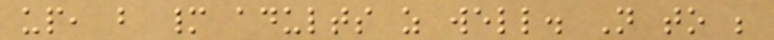up, but many adults as well. Not to be
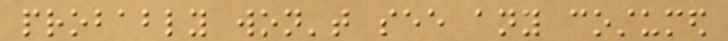probably won't see any costumed
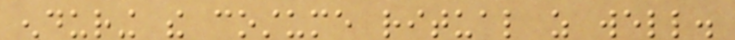enduring the costume ritual as well.
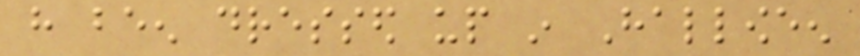have been dressed up in Halloween
